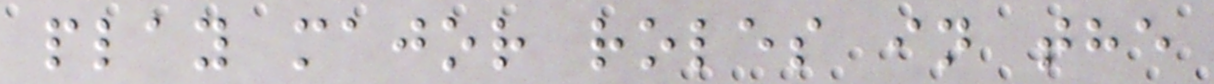play major roles in the
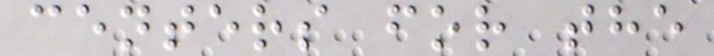centers for the
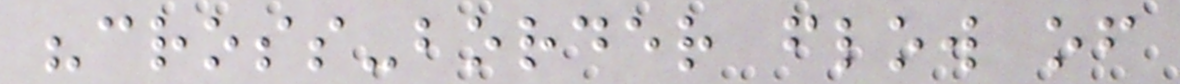"cross-border flow of
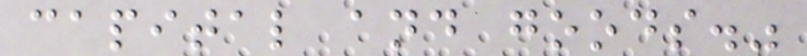capital and goods."
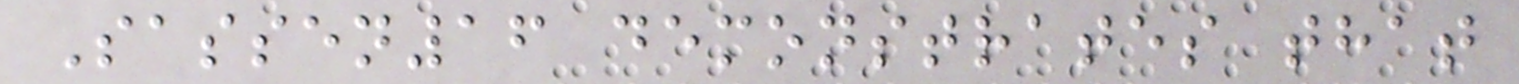Sassen16 demonstrates that
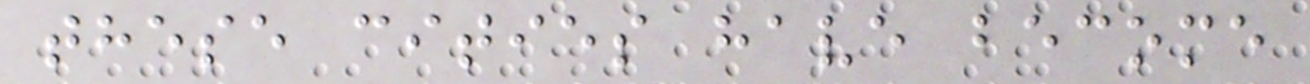these cities have become
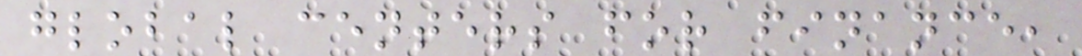global centers for finance,
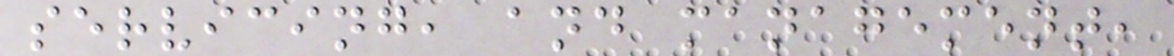servicing, and management,
